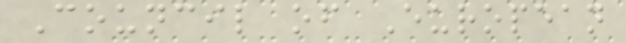Council of European
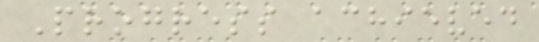Progress achieved
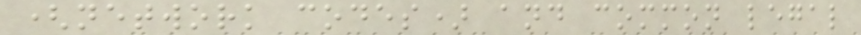(network codes) and common legal
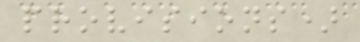provisions)
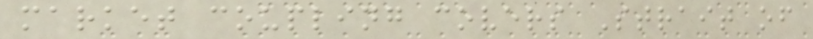market coupling covers Strait of
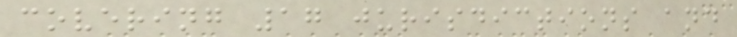covering 17 jurisdictions and
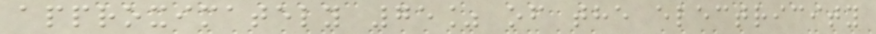approximately 75% of the electricity
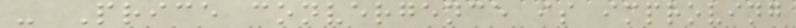- Price convergence is improving
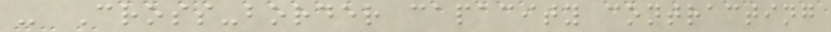- Cross-border capacity contracting
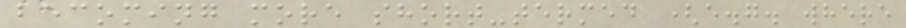becoming more short-termed (e.g. where
